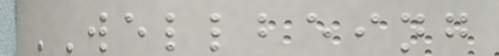WELLBEING
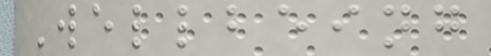Wellbeing
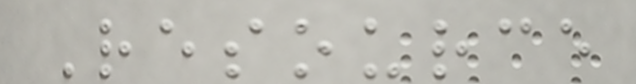Resource
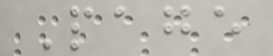Page
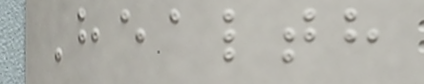Health
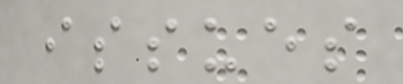issues
